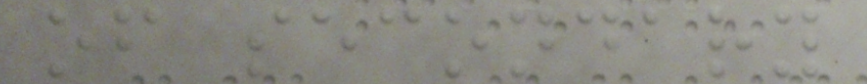of secondary
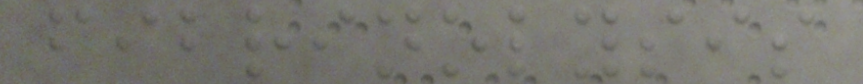fibrinolysis
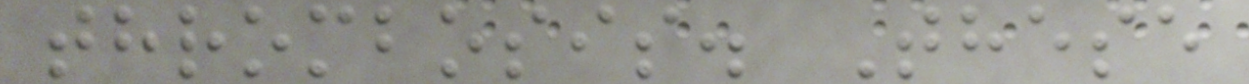thrombosis. These
